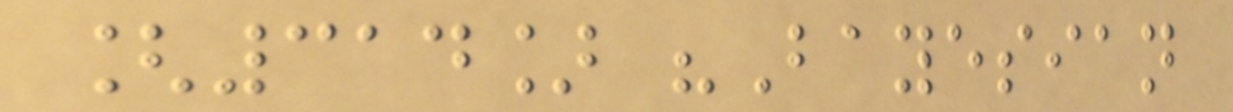[314] "Bayesian
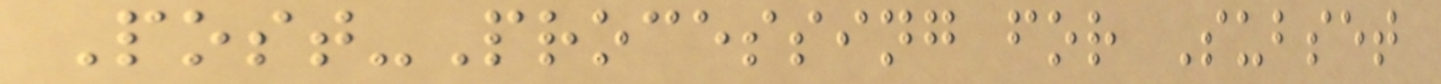Post-Processing for Subset
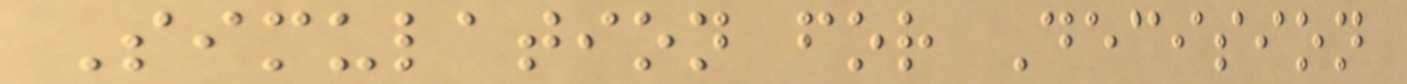Simulation for Decision
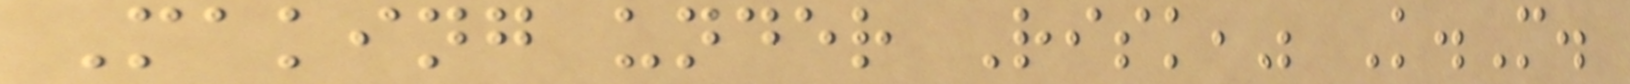Making under Risk," K.M.
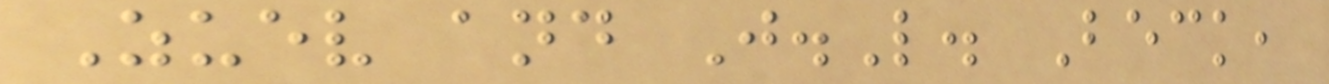Zuev and J.L. Beck,
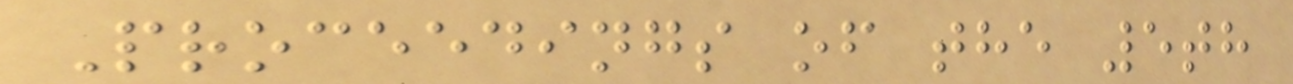Proceedings of the 5th
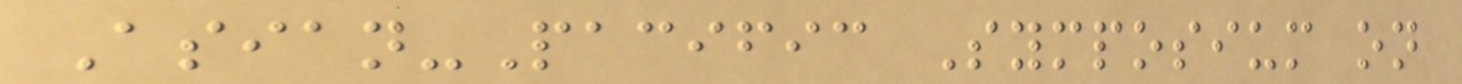Asian-Pacific Symposium on
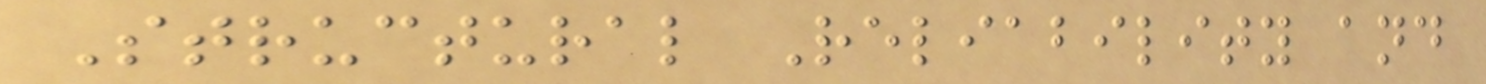Structural Reliability and
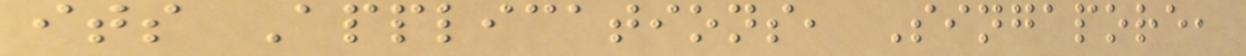its Applications, Singapore,
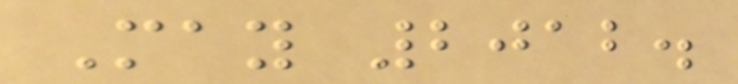May 2012.
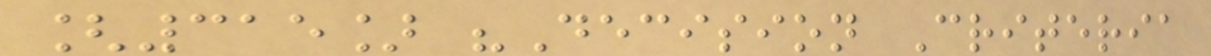[315] "Decision Criteria
